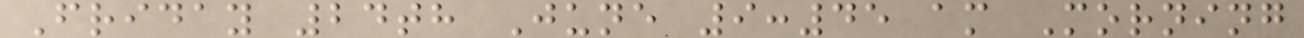Friday 24th June 9:45 am Morning
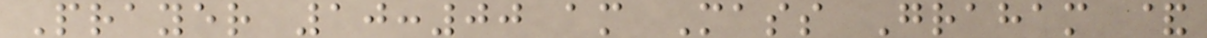Prayer 10:00 am Mass Graham &
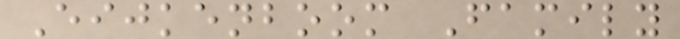Eijkenboom Family
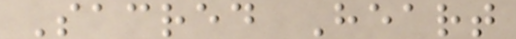Sacred Heart
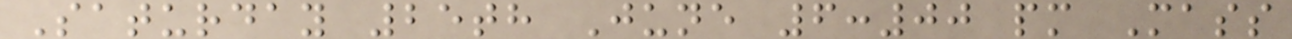Saturday 25th June 6:00 pm Mass
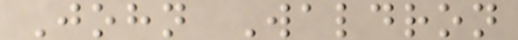John Waldron
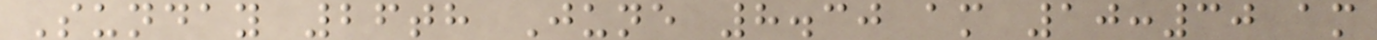Sunday 26th June 8.30 am 10:30 am
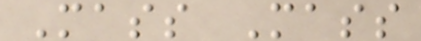Mass Mass
